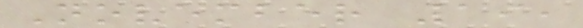November 19,
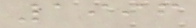1996
